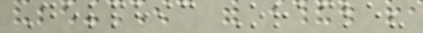Delphic Oracle?
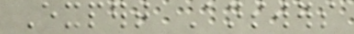Expert Answers
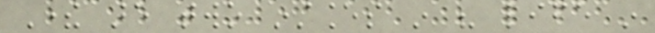There are two instances in his life in
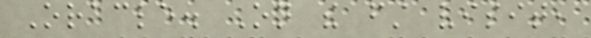Oracle. On the first visit,
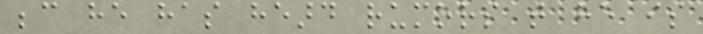because he has heard rumors that he is
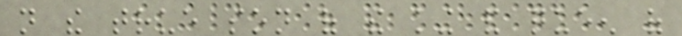not the true son of the king and queen of
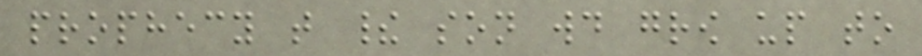prophecy that their son would grow up to
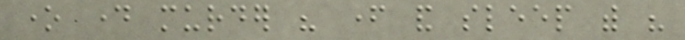one day murder his father and sleep with his
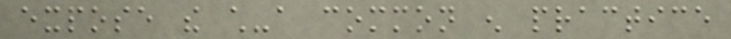expose the child-a common enough practice
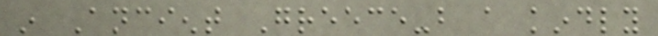in Ancient Greece-but a kindly
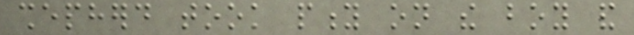shepherd took pity on the boy and
